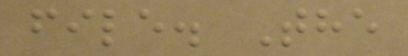file. The
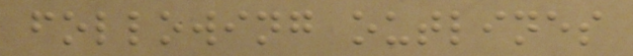following outlines
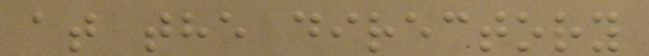at the directory
